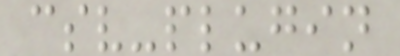csv-plugin
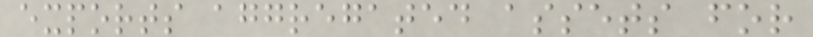exports aggregated assets for
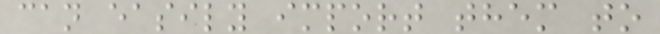can easily import them to
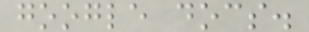google docs.
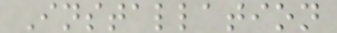Installation
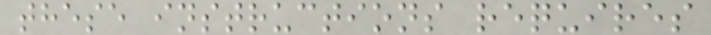these instructions requires
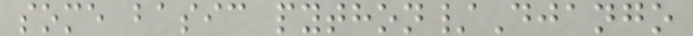some basic python/Django
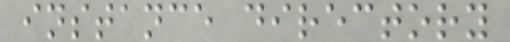instance directory
